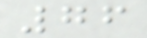76
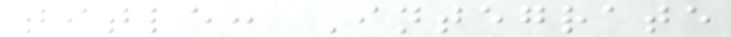title: Integrate
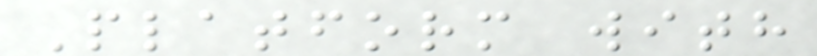Platform with
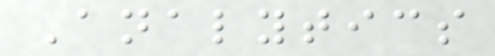Analytics
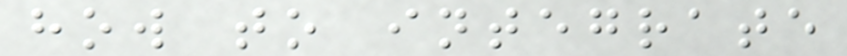how to integrate
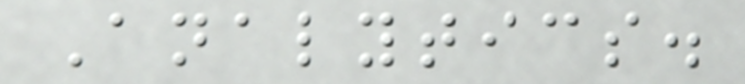Analytics.
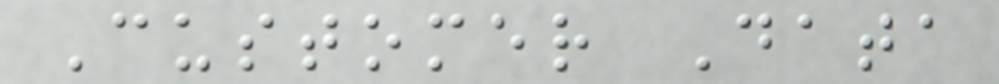Customer Data
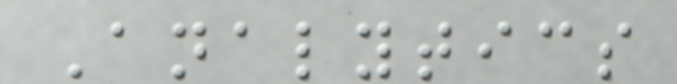Analytics
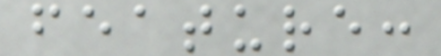feature:
